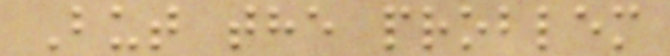But the problem
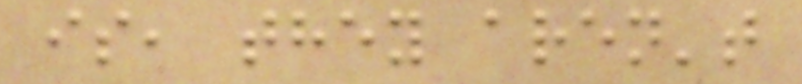is, they aren't
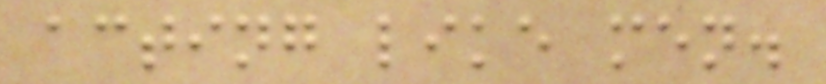acting like men.
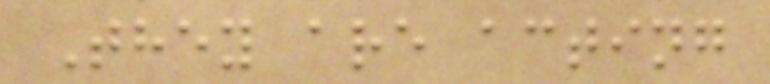They are acting
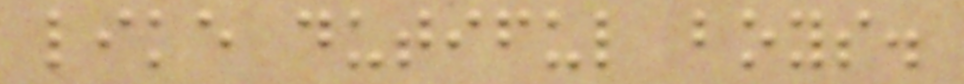like dutiful boys.
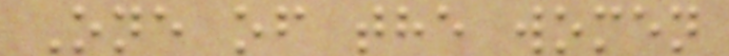One of the women
